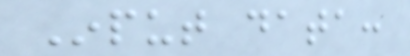Input data:
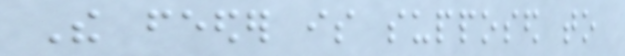The feeder is supposed to
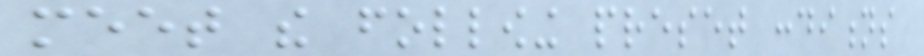meet the following preset conditions
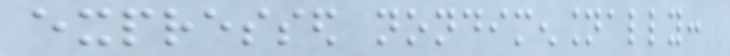expressed nondimensionally:
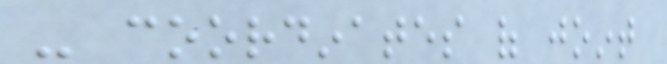- coordinates of joint
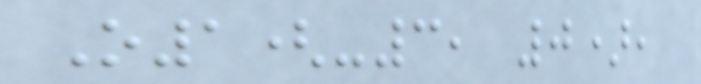O1(-3, 0),
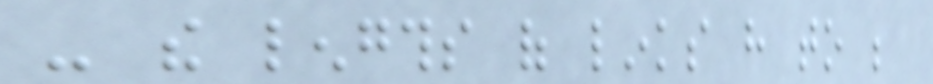- the lengths of links have to be
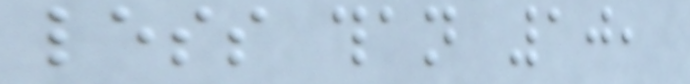less than 10,
